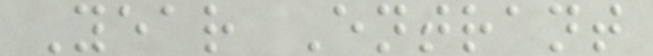Year Entrant
